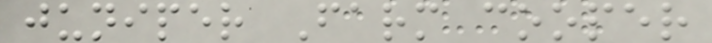juniper Farm cooper
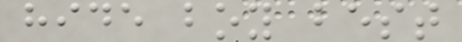hide boy best
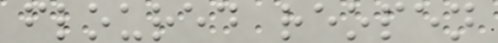floured reopen
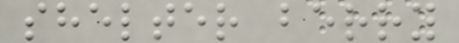shelter berry
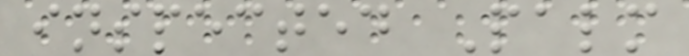inspected Palm
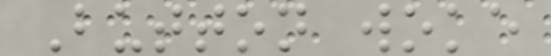Button woke
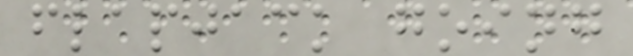flapjack going
